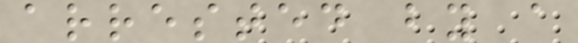arrested by a
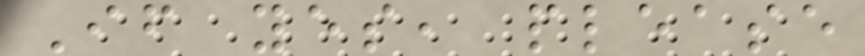If yes, please
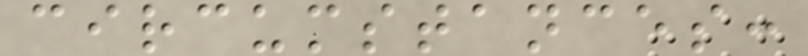circumstances:
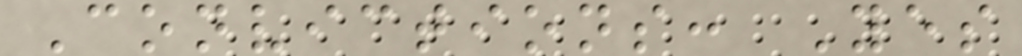Convictions: Yes
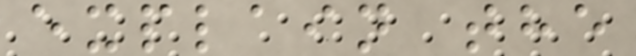explain the
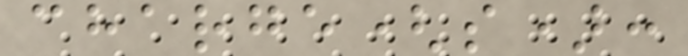charge(s):
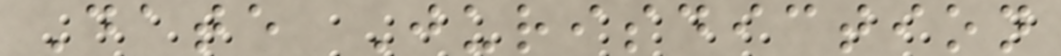Date Jurisdiction
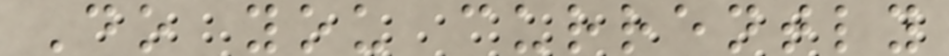Do you currently
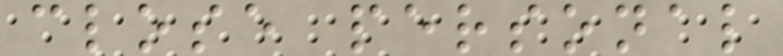close personal
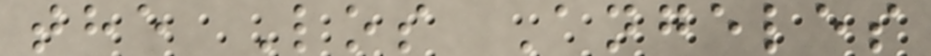the Los Angeles
